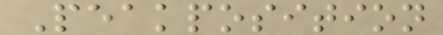Peakposition
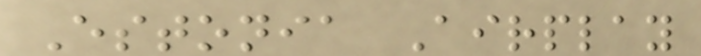Estonia Airplay
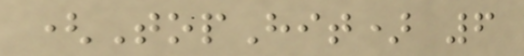(TopHit) 6
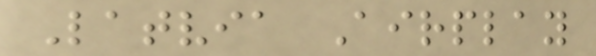Latvia Airplay
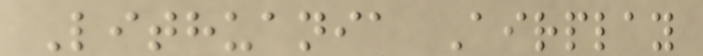Lithuania Airplay
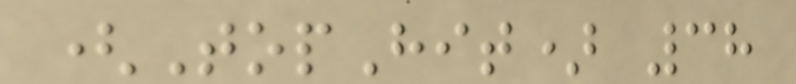(TopHit) 38
